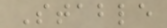Stable
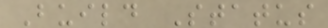Build Status
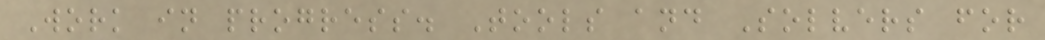Work in progress. Tools and Solvers for
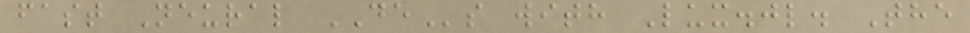fast Neural DEs with Lux.jl. The
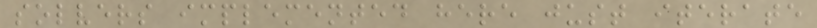solvers implemented here just iterate
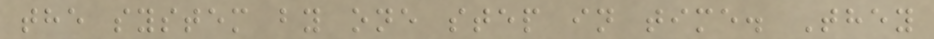the system by one step in time. They
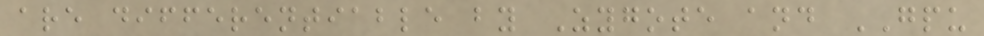are differentiable by Zygote and GPU
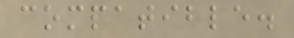compatible.
